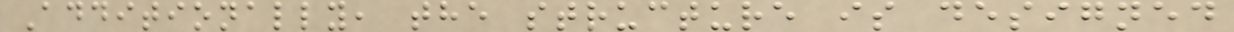Additionally, the structure is designed
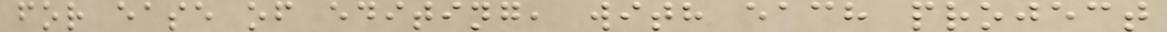for ease of editing, with each project
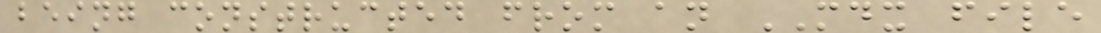being constructed from an MDX file
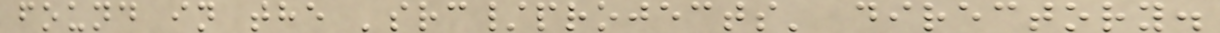found in the 'src/projects' directory.
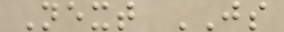Next JS
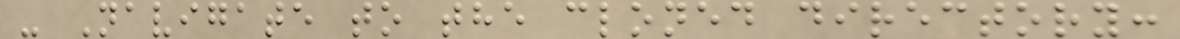- Navigate to the cloned directory:
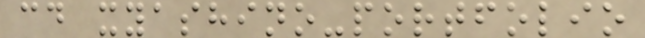cd xyashino-portfolio
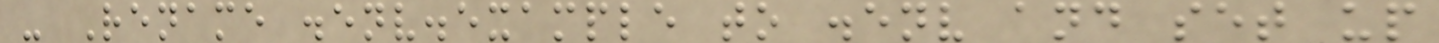- Rename .env.example to .env and set up
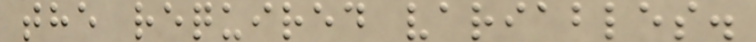the required variables.
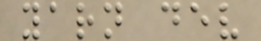yarn dev
